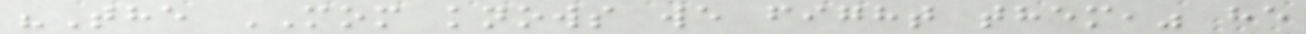"The MOM knows we fight them," he
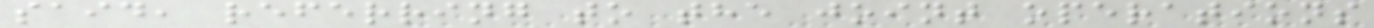said, referring to the joint operations
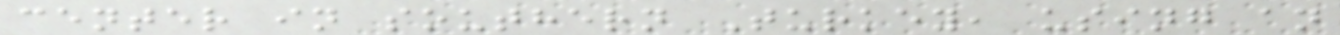center in southern Turkey, using an
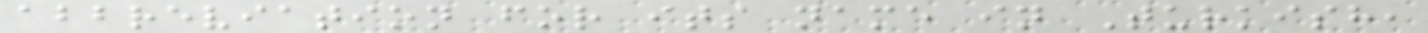abbreviation for its name in Turkish,
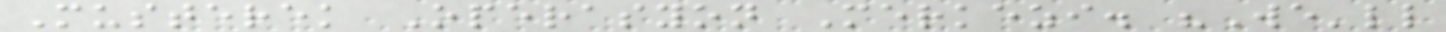Musterek Operasyon Merkezi. "We'll
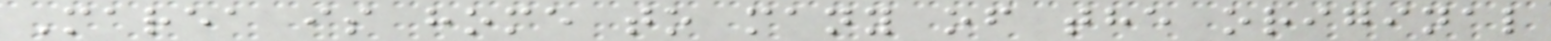Marea is home to many of the original
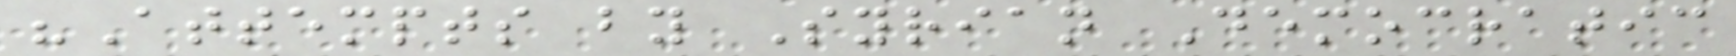"Attempts by Syrian Democratic
